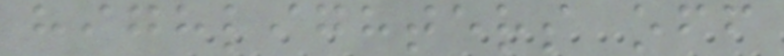highlighters off
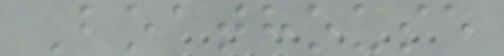Boathouse
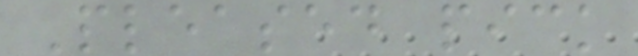Pleased pick
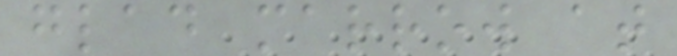glad marrow at
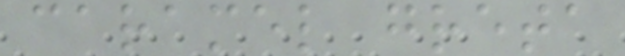caramel greta
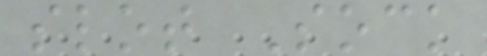slot Sock
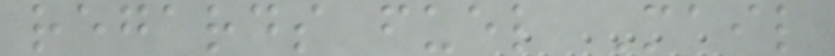regards fuel Mail
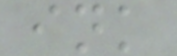ink
